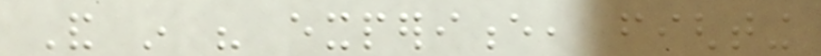And in his experience, fighting
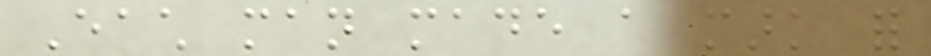Each man made a mark for
